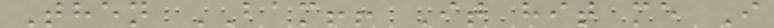Then BAM!! It hit me I
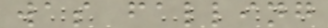was falling
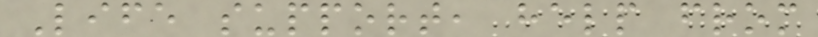Life support, help from
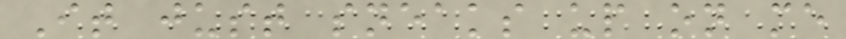It just sneaks up on me
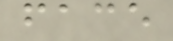face
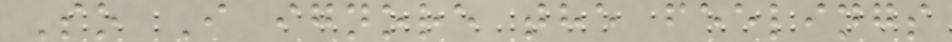So I ignore the feelings
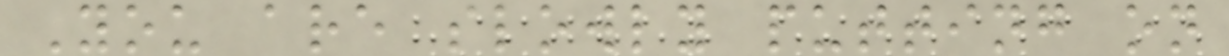You are slowly putting on
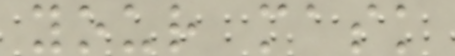your mask
